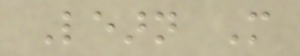Learn More
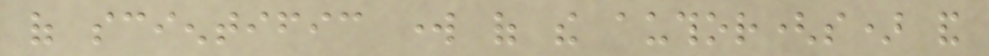of scientific work of the author(s) and
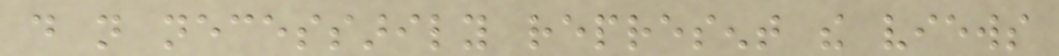do not necessarily represent the views
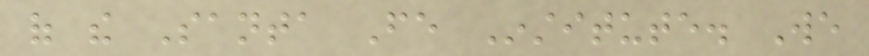of the Santa Fe Institute. We
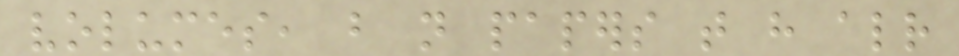volumes, but not papers that have already
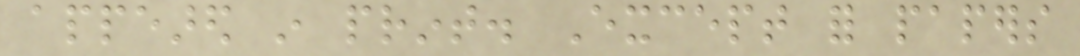appeared in print. Except for papers
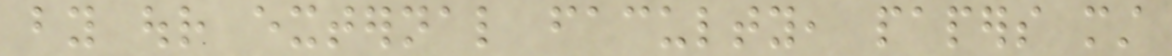by our external faculty, papers must
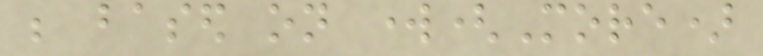be based on work(More)
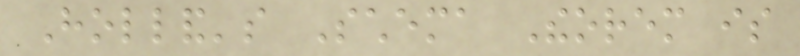Holland's Schema Theorem is
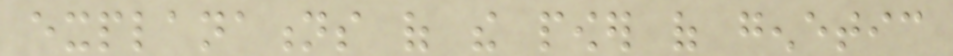explanations of the power of genetic
